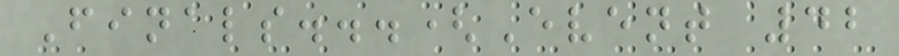Finals...(Event 42
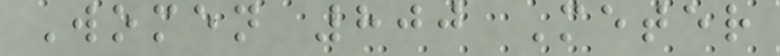Women 800 Meter
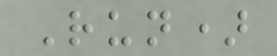Run)
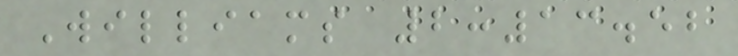Williams 2:13.52
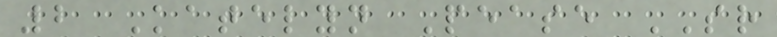2 Katelyn Pease SR
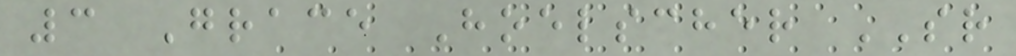3 Grace Hoelscher SR
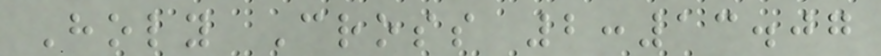Holy Cross 2:13.07
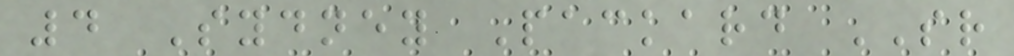4 Sydney Packard SR
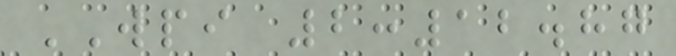WPI 2:12.87
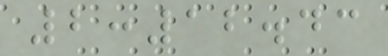2:12.43
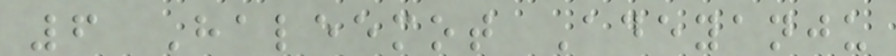6 Haleemot Adeyanju
